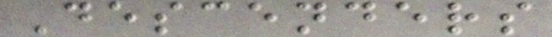Descenders
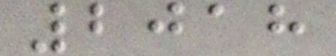2018
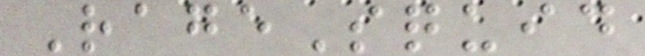RageSquid
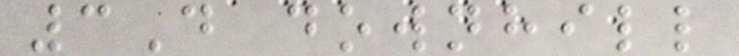3D downhill
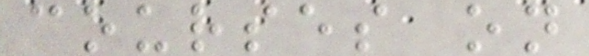courses on
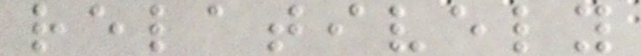relatively
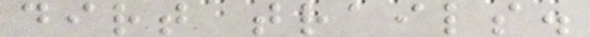dirt trails.
